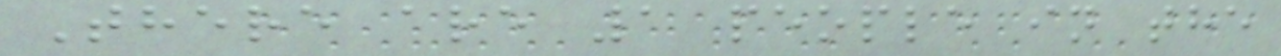There are 1 people in the
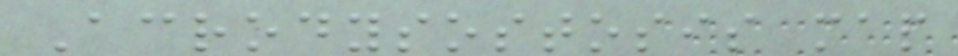Acrodysostosis map
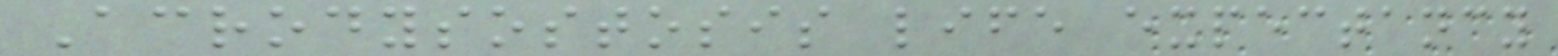Acrodysostosis life expectancy
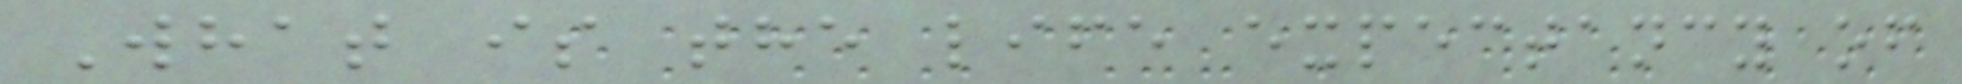What is the life expectancy of
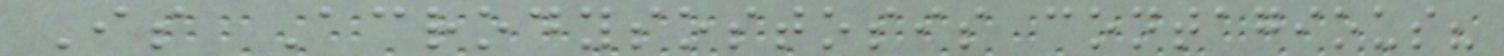Is Acrodysostosis contagious?
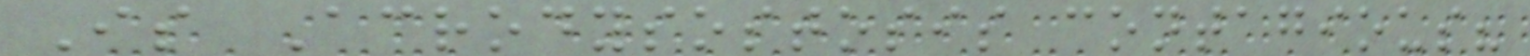Is Acrodysostosis contagious?
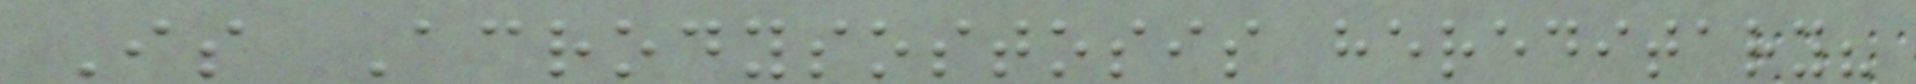Is Acrodysostosis hereditary?
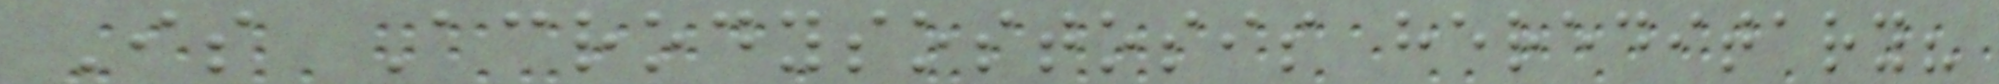Is Acrodysostosis hereditary?
